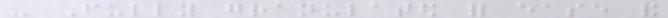- Fully granulated for ease and
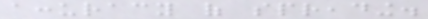accuracy of spreading.
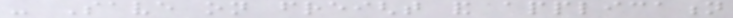- Save on freight and application
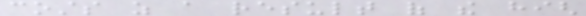costs as a result of the high
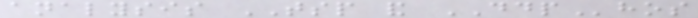analysis TSP and DDPhos
